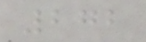272
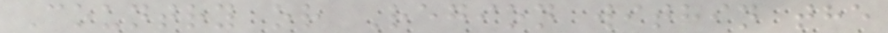Country or Region within the
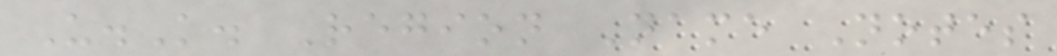U.K. Region Name Notes
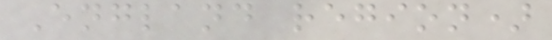England region)
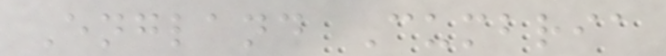England Cumbria
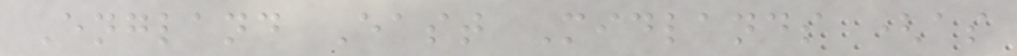England East Midlands (as
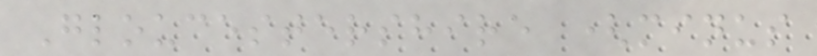Gloucestershire (minus
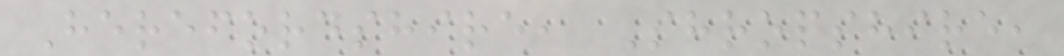Herefordshire, Shropshire,
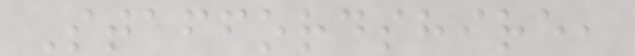Staffordshire,
